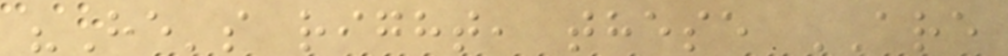"He's right, these ARE
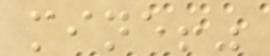mine!"
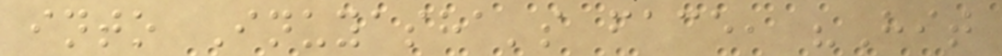into Inuyasha's face, "Hit
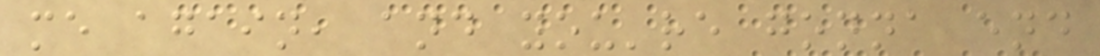me again, and you're gonna end
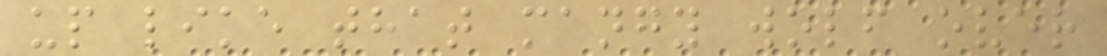up like that mangy wolf over
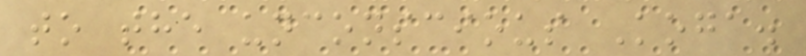to the unconscious Koga.
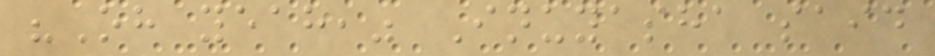"Oh yeah," Inuyasha said
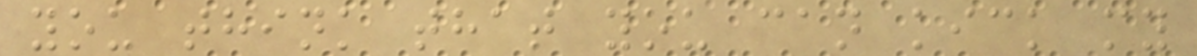you think that you can kick my
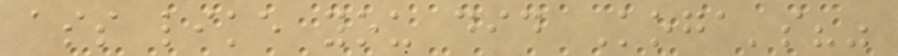ass like you did Koga's?"
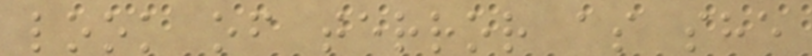look of terror as she
